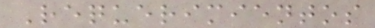Requerimientos
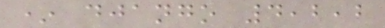* django 4,2,2
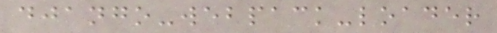django-webpack-loader
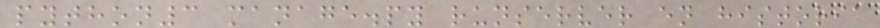python3 manage.py runserver en historia
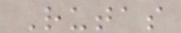Rutas
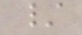/
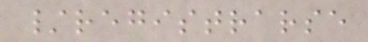/registrarse
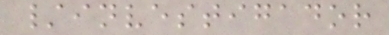/investigador
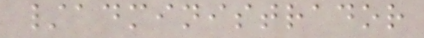/administrador
